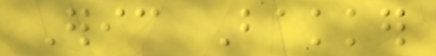Eric Bakker
